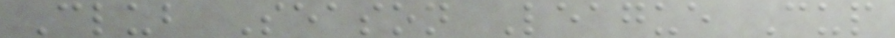Club Season League Cup
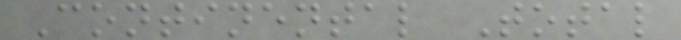Continental Total
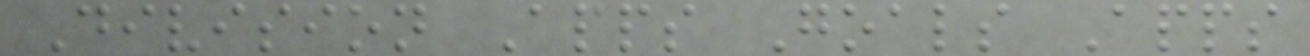Division Apps Goals Apps
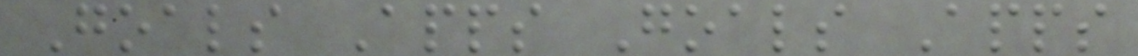Goals Apps Goals Apps
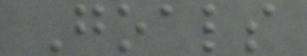Goals
